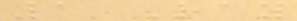1 Ray
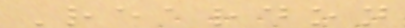Reardon
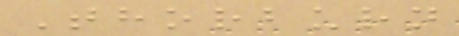Thorburn
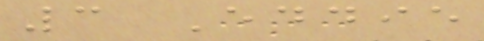3 Eddie
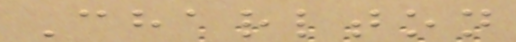Charlton
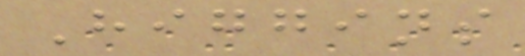Higgins
